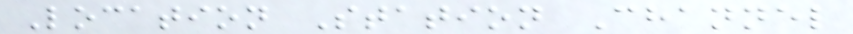Location Station Channel
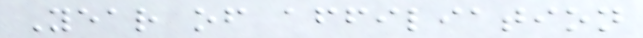Year of affiliation
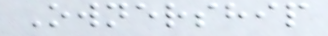Ownership
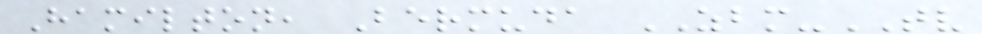Hamilton, Bermuda ZBM-TV
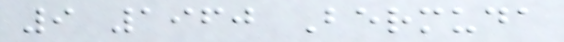9 1960 Bermuda
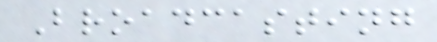Broadcasting
